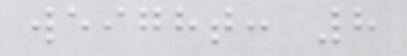weight: 8
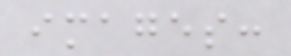images:
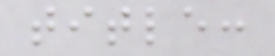title:
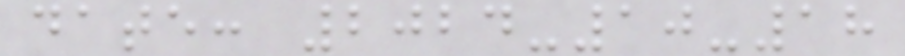date: 2024-10-18
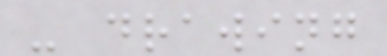- drawing
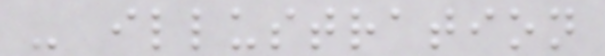- illustration
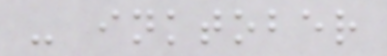- inktober
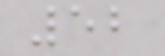52
